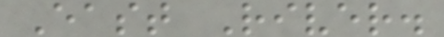East River.
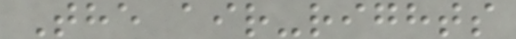The air-rights
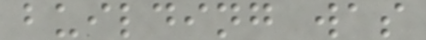building was
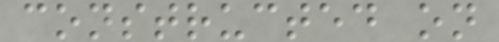constructed on
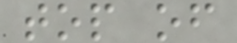top of
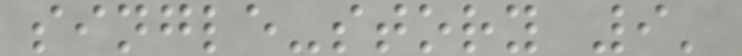single-story 9'
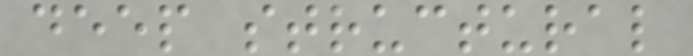deep structural
